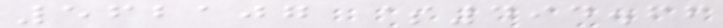562107 $494.66
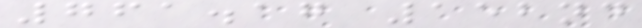761.17 152nd
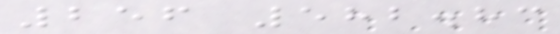256 582.83
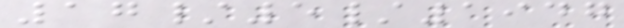17/5/1947
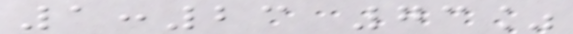1:23 73%
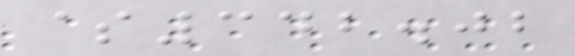$342.02
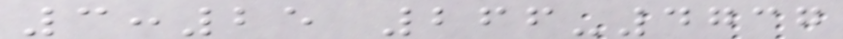3:25 266-4737
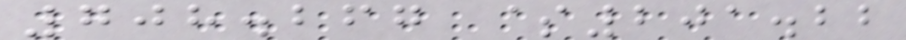708.267 $201.22
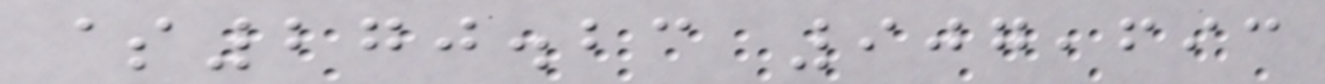$270.23 907,693
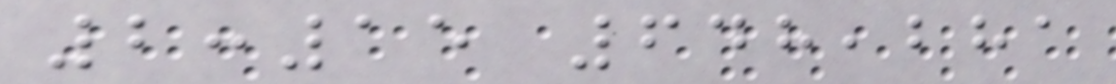2:15 648,281
